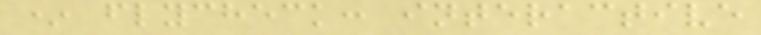* flycheck: interactive
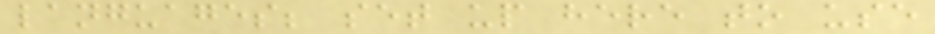languages; set up here to use
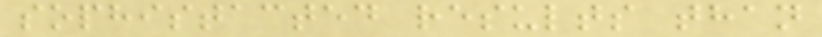sophistacted results than
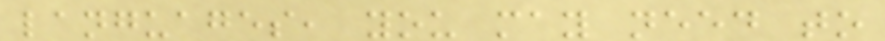languages, you may need to
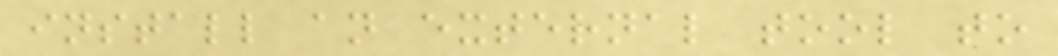install an external tool to
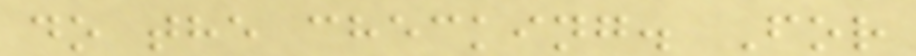do the checking. For
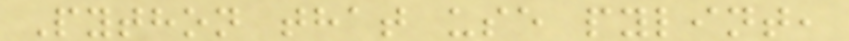Python that use pylint,
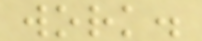work.
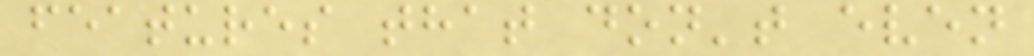features that don't even
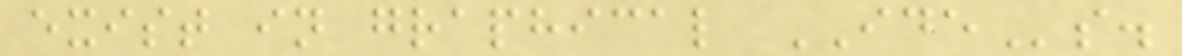exist in graphical IDEs.
